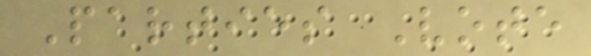Parties Vote
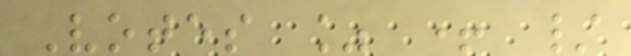Votes % + /
